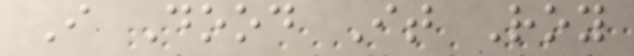I Dood It Roy
